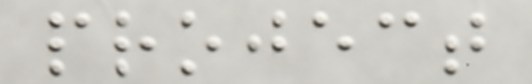project
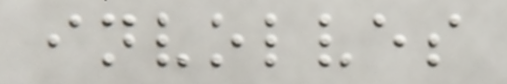involves
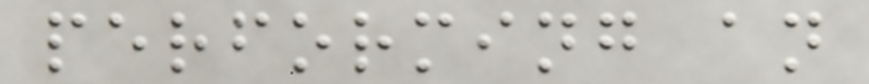performing an
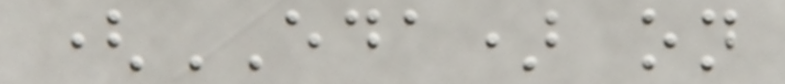(EDA) on
